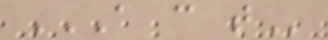A C T
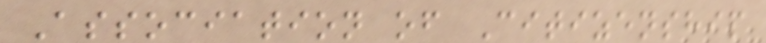Association of Citizenship
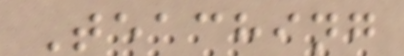Teaching
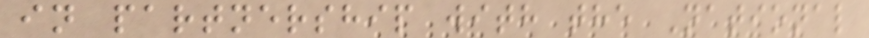in partnership with the National
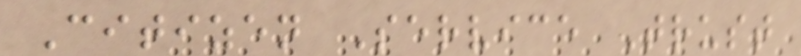Citizen Service Trust
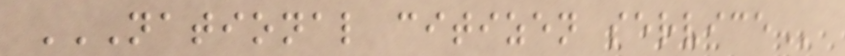NATIONAL CITIZEN SERVICE
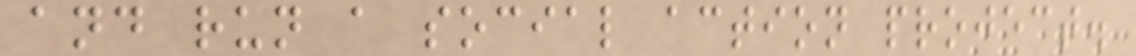and run a social action project.
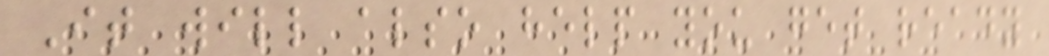It will also help you get ready
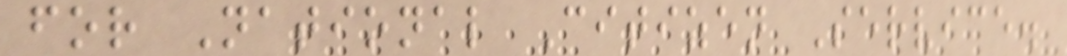for National Citizen Service.
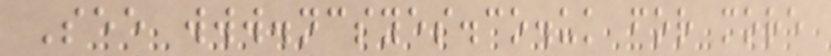See www.ncsyes.co.uk for more
